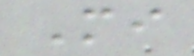Mi
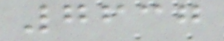7637
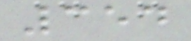354
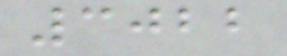3022
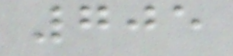705
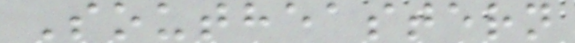Southeastern
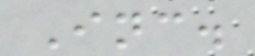Inc.
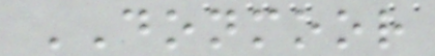DONMOOR
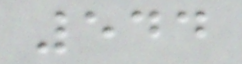544
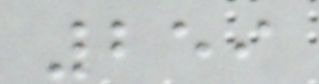259
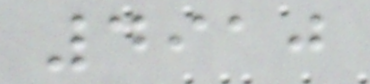4910
